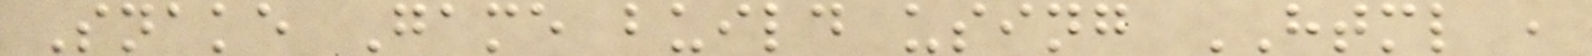Snake Game build using HTML ,
